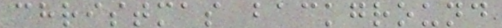christmas background
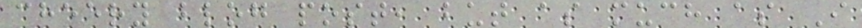cheery blog post, but as much as I
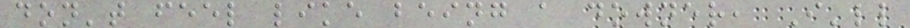don't feel like being a downer, I'll
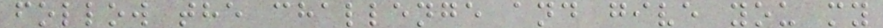follow the challenge and give you my
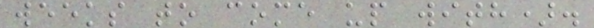weeks to come up with).
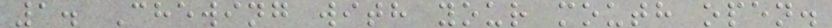1. Chewing with your mouth open.
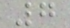7
